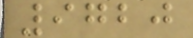9720
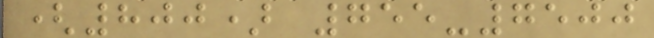(800) 755-7500
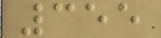355
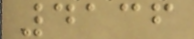4136
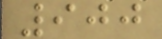900
